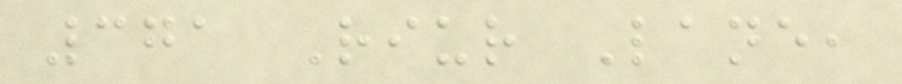371 Riur Lane,
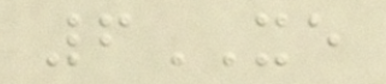6XE
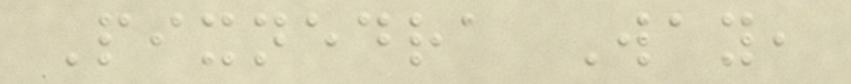Pixnedra Way,
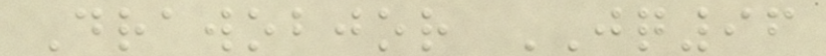Drawobjor JQ96
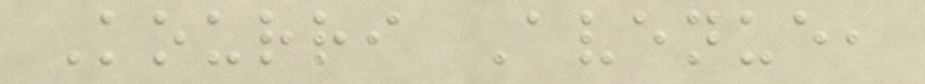Kourri Avenue,
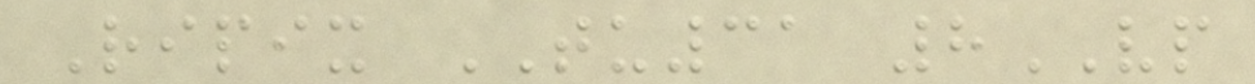Ripix TU31 8VP
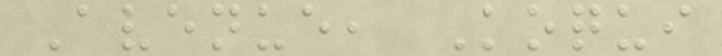Avenue, Koqui
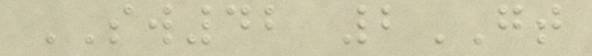SW42 2GT
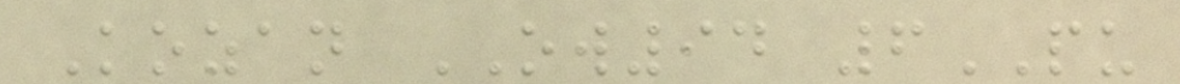Kozan OW94 6PU
